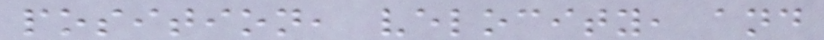position, velocity, and
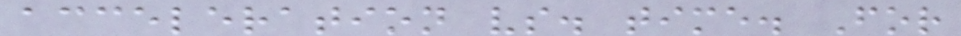acceleration vs. time. For
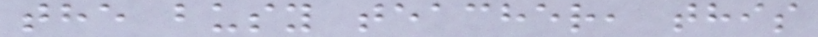the busy teacher, this
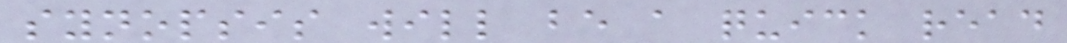synopsis will be a quick read
